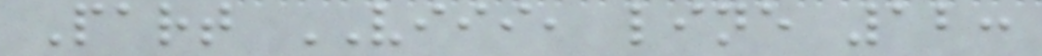Part VIII, line 12:
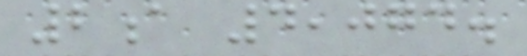2a 4,074.
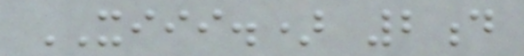XIII.) 2d
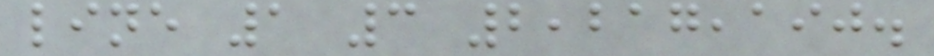line 1 3 2,217,190.
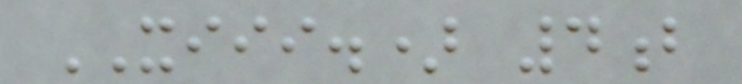XIII.) 4b
